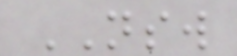NSW
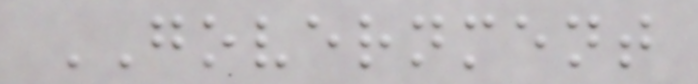GOVERNMENT
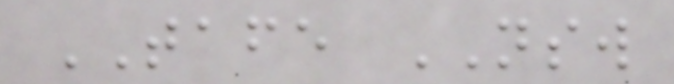TAFE NSW
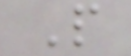P
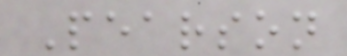Pearson
